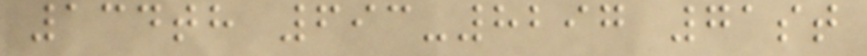134th 693-8297 71st
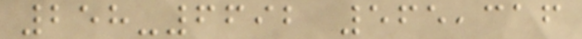258-6692 565,316
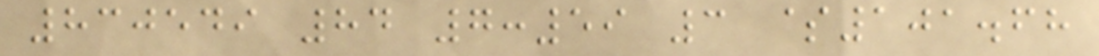830549 84 7:59 3 $101.68
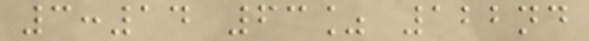3:14 63% 122nd
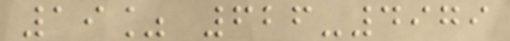19% 626-4979
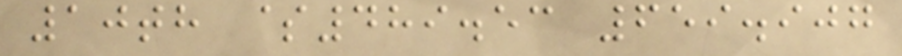10th $489.53 659.907
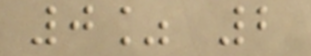0% 2
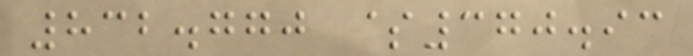832.770 $370.93
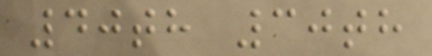40th 30th
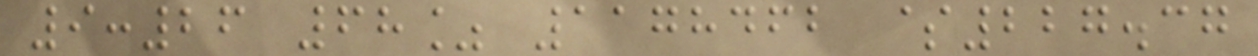9:26 68% 1178462 $227.37
